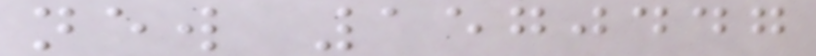new 1570447
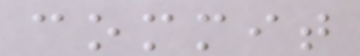commit
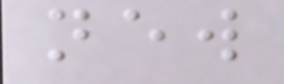new
